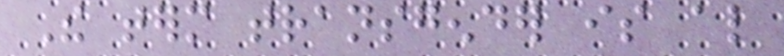The term transgender is also
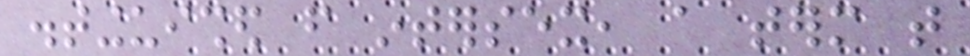distinguished from intersex, a term that
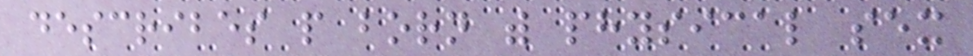describes people born with physical sex
